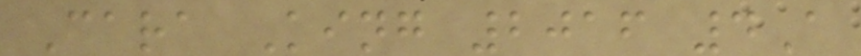Cara King 2016 4A
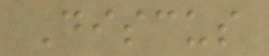Discus
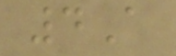4A
